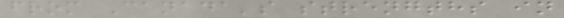from Canada's strengths in
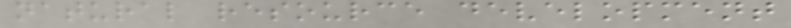natural resource development
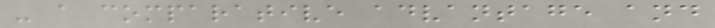- a comparative advantage and
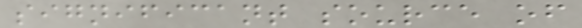significant source of
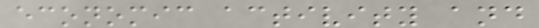economic activity and
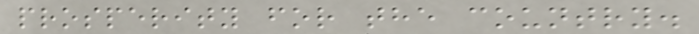prosperity for the country.
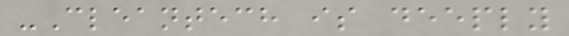-Cleantech is deeply
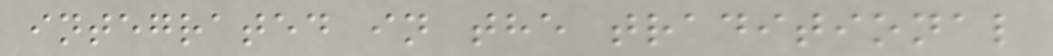integrated in the traditional
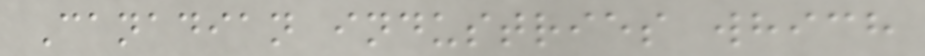Canadian industries which
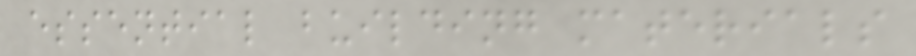essential building materials
